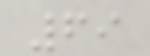69
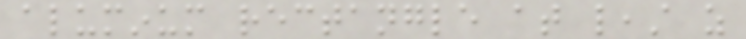aluminum rectangle at least as
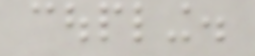coupling.
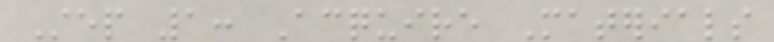Step 1: Acquire Materials
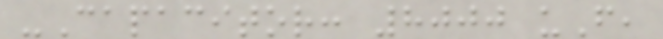-Capacitor: 8000 uF,
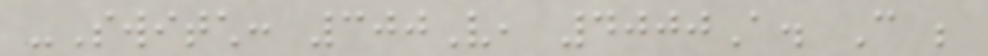-Switch: 300V, 4000A. Can be
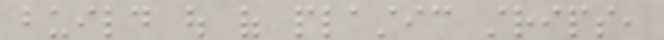build out of plastic strips,
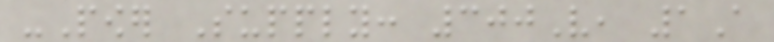-Power Supply: 300V, 1A
